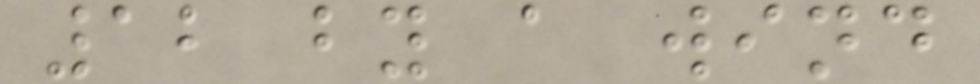12 by a wind
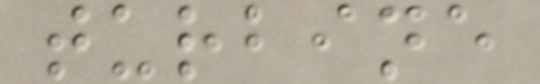turbine
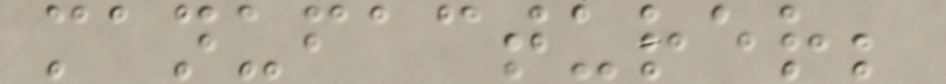manufacturer;
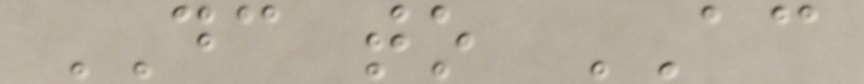DC to AC
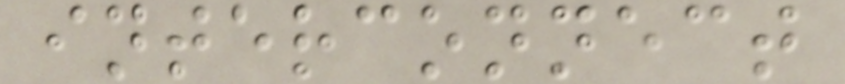interconnect
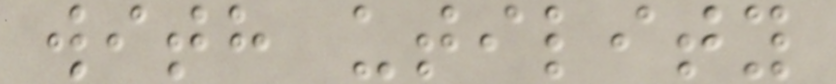with utility
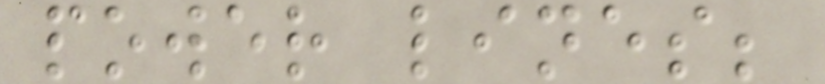power lines;
